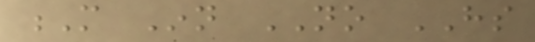M Inn NO HS
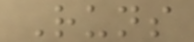Runs
